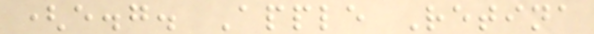(e.g. Apple Retina
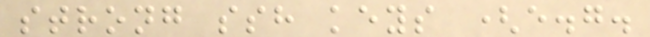strong ssh keys (e.g.
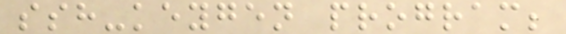ssh-keygen program;
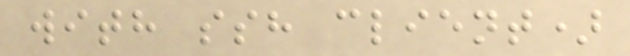with ssh client)
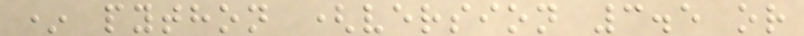* python (version 3.5 or
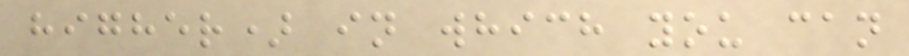higher) in which you can
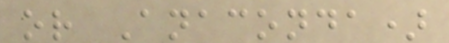or Anaconda)
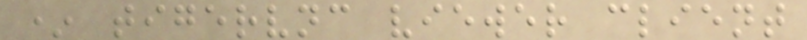* tigervnc viewer client
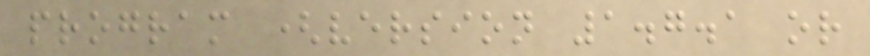program (version 1.7.1 or
